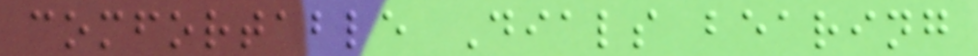comfortable Dials bearing
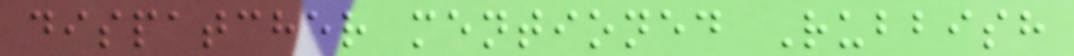dispatcher mentioned Rubbish
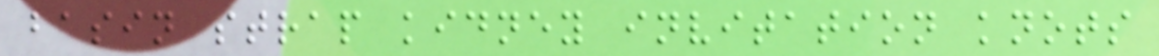basin strap kidney invitation knots
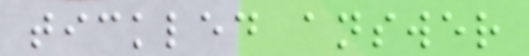tickled answer
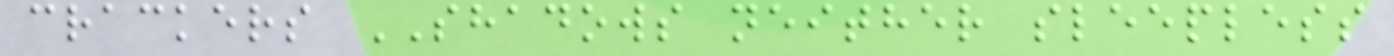crackers SHADOWS neither sleepless
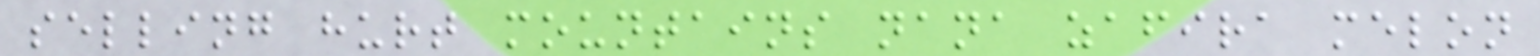selling hurt mountains nana zafira melon
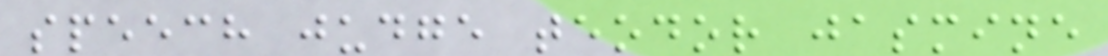speech judge teodor jasmine
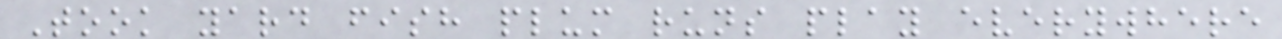Took yard fish plum runs play everywhere
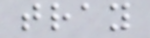tray
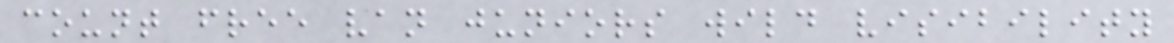count free van juniors wild visibility
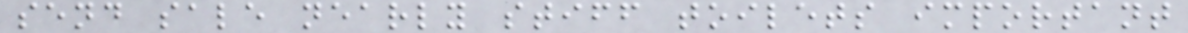send sale nearly stiff toilets important
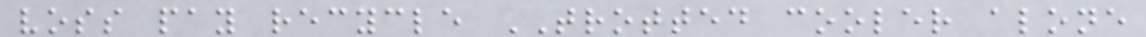voss pay recycle TROTTED cooler alone
